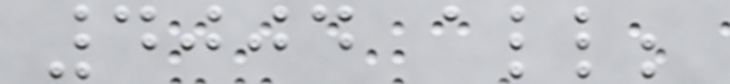4004 all;
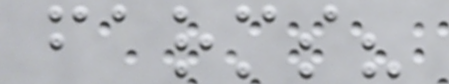farms?
